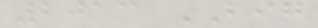2013 BIG
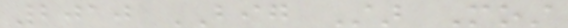2010 BIG Star Most
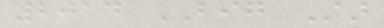2014 BIG Star
